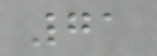71
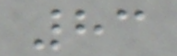83
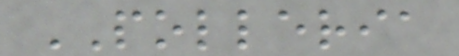POLLERIA
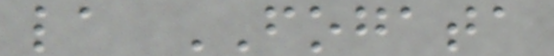la FOGATA
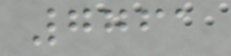7761
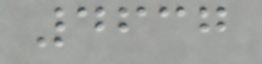4637
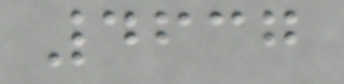4637
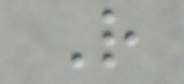R
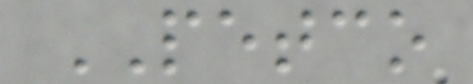PETCO
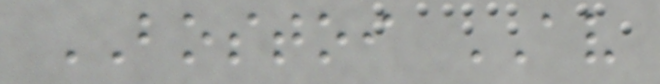BOSTOI AV
